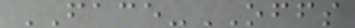FACE-OFFS
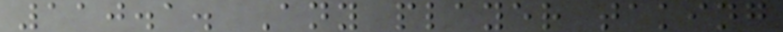110.1. Any player taking
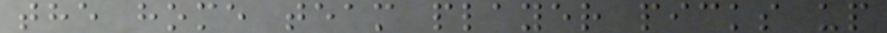the home team player picks up
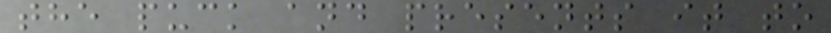the puck and presents it to
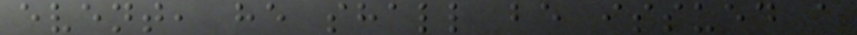event, he shall be issued a
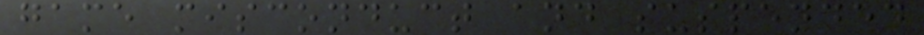game misconduct and suspended
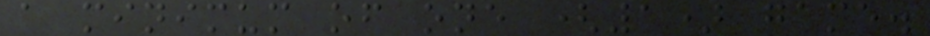a minimum of one (1) game.
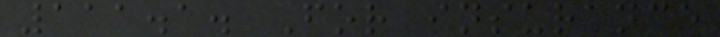111.1. For insurance
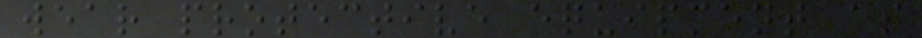wear protective equipment as
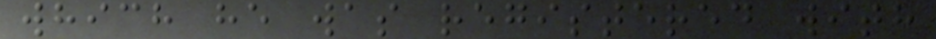which he was registered with
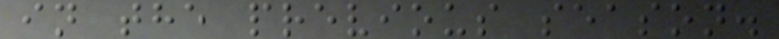in the previous season.
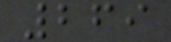269
